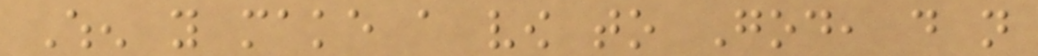When you make a vow to God, do not
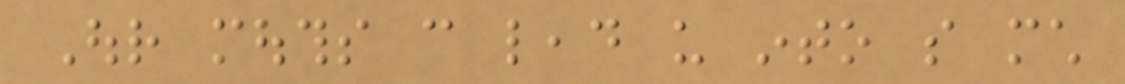Our mouths can lead us into so much
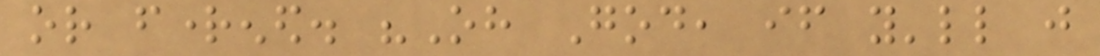or frightened. "Oh God, if you'll just
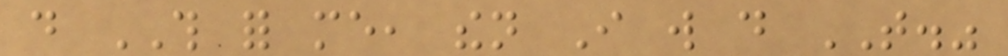do THIS for me, then I will do THAT."
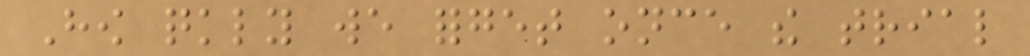How quickly we forget once the trial
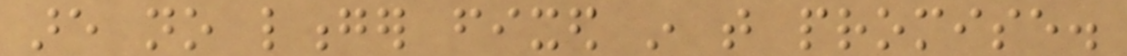are no longer fixed in that promise.
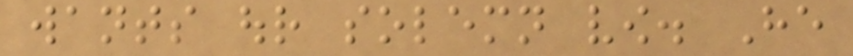wants our solemn vow. He
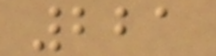221
